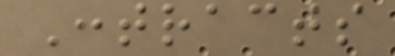Contracts
